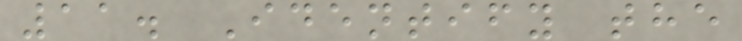11. Identify the
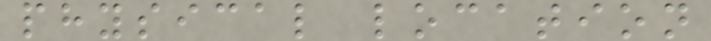physical location
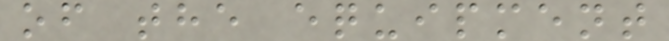of the equipment
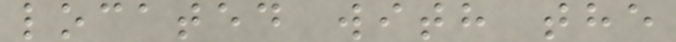located with the
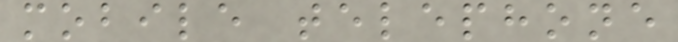mobile telephone
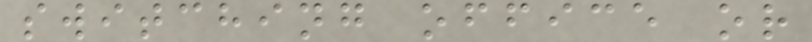switching office or
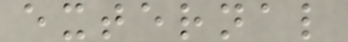external
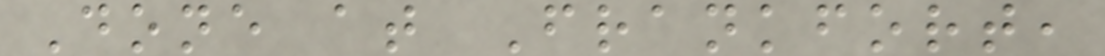Done at Frankfort,
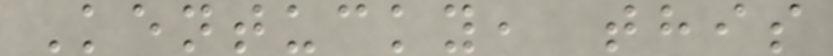Kentucky, this
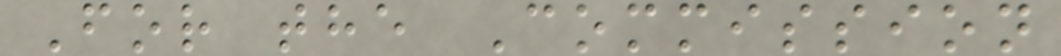For the Commission
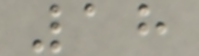18
